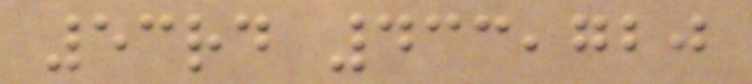53rd 433,720
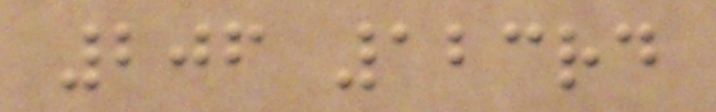206 123rd
